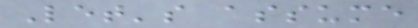Let's assume
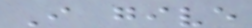I give
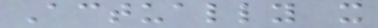Actually it
